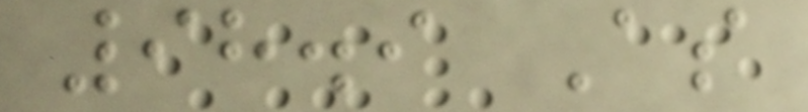98.9 As
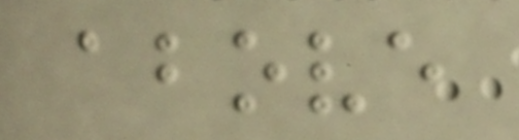above
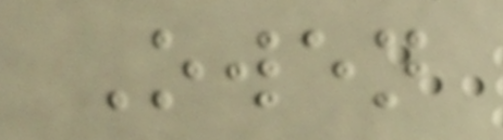Owen
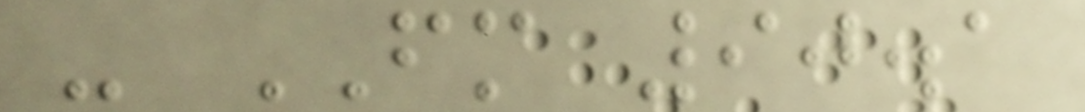- FM 90.1
